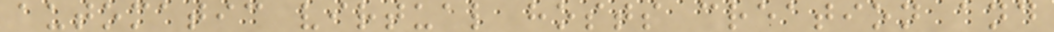automatic virtual hosts creation and
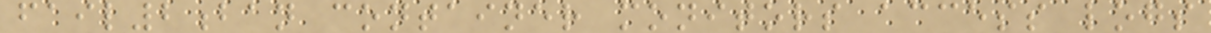fail2ban container monitors access logs
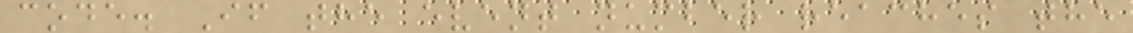code. If the event number reaches the
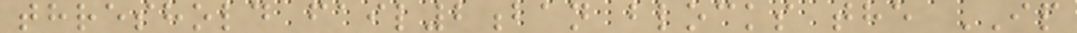threshold fail2ban blocks the IP
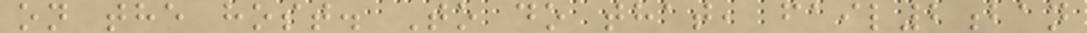on the host. To do that, fail2ban
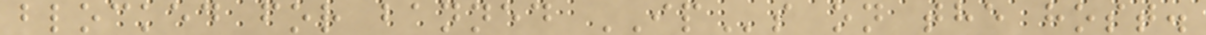blocked for banned IPs on the host.
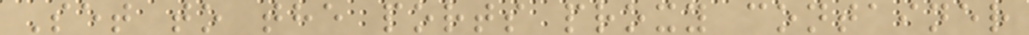Set to the ports proxy container
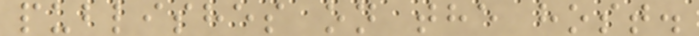publishes on the host.
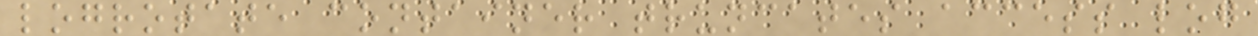logrotate container truncates access log
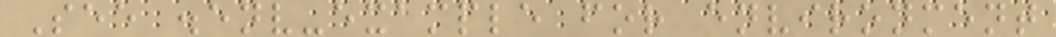See .env-example for environment
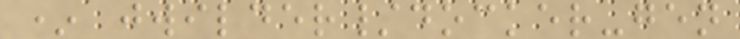* jwilder/docker-gen
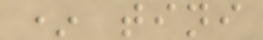* tini
